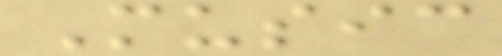Music
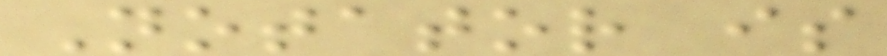Notator is
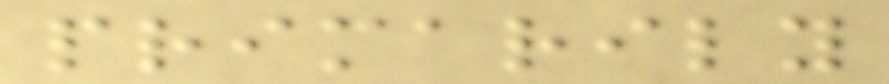primarily
